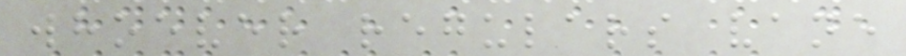whoever regulars vane
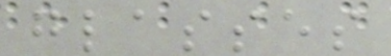glasses
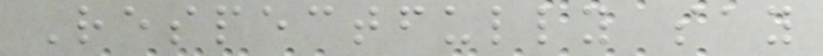Respectfully say
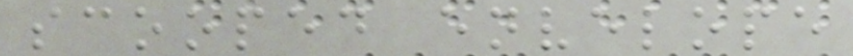scooped envelope
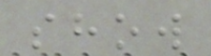show
